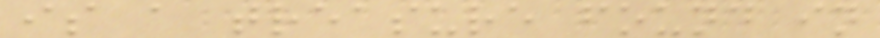is a treasure found in
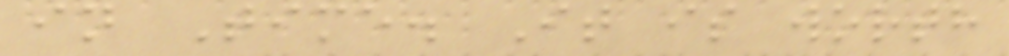in Time. It is worth
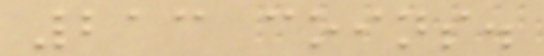213 coins.
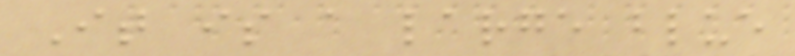It is a large blue
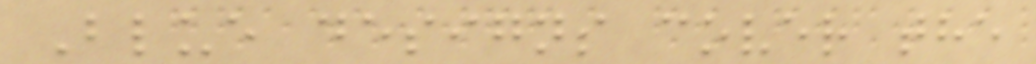Blue designs cover the
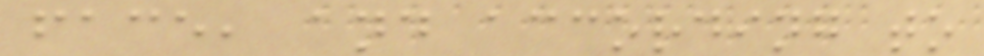face, and according to
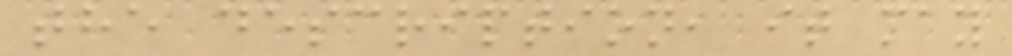the description, it may
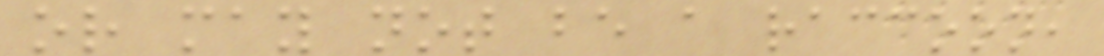or may not be a raccoon,
